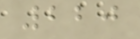220
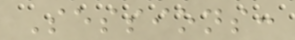Sessions:
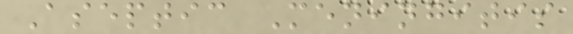Aseptic Meningitis
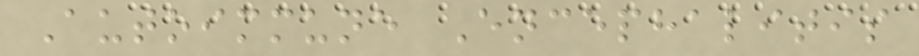Autoimmune Encephalitis
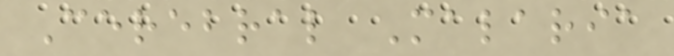Cerebral Malaria
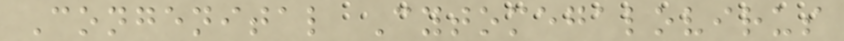Congenital Cytomegalovirus
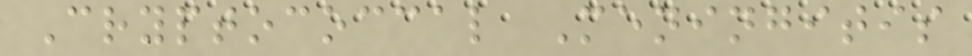Cryptococcal Meningitis
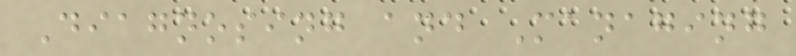Diagnosing and Managing
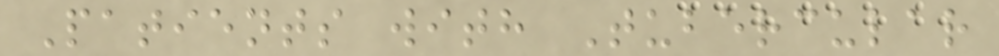Patients with Tubercular
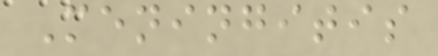Meningitis
